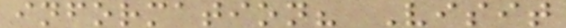information? Visit
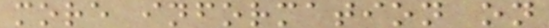more information on
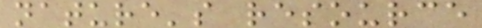nature's resource
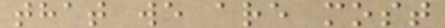that we are most
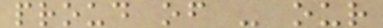proud of - our
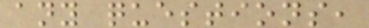any questions,
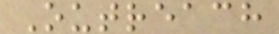Outreach
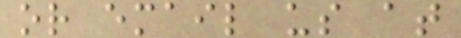or email us at
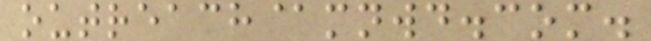outreach@mnwd.com.
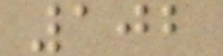102
